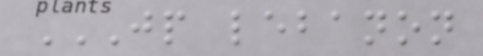JP LEBANON
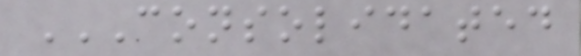CONSOLIDATED
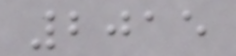2015
